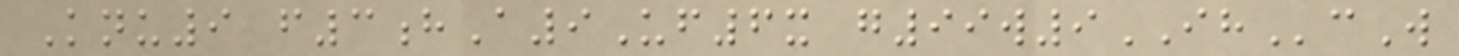Knu9 f3hA9Uf6x g99w9IHcW
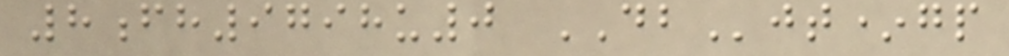8fh9798u0 DBjt*gp
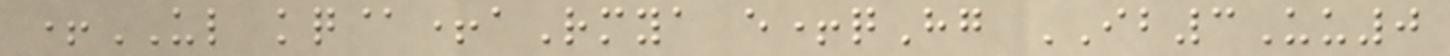+UL kq@+aRmya e+qHg IB3Uu0
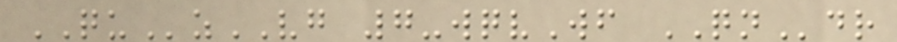QUzVG 7-wqvWf QNdr
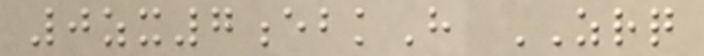0zx7ebkH ZRQ
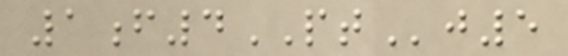1f4PTj5
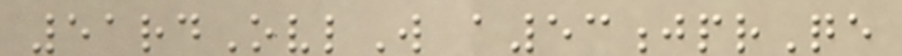51rdOvlW a53jprQe
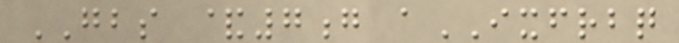GBS &7g aIXFRBQ
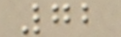72
